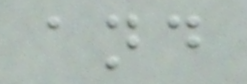and
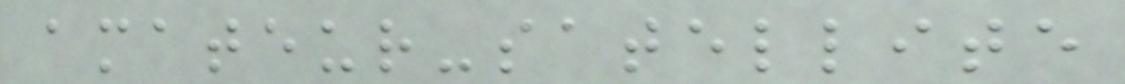amateur-satellite
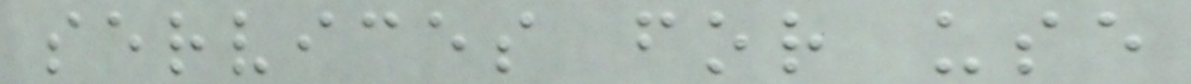services for use
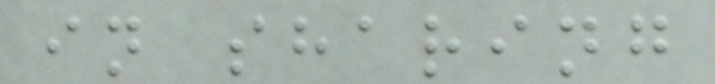in sharing
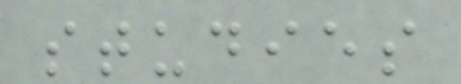studies
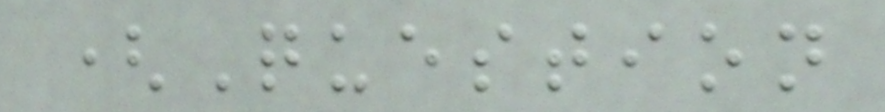(Question
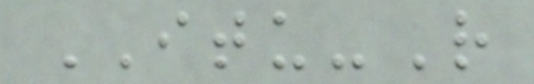ITU-R
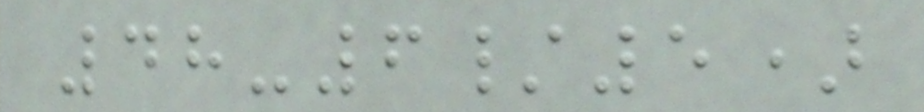48-6/5)
